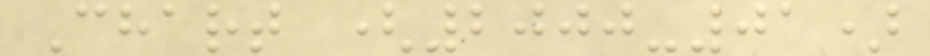Chart (2000-01)
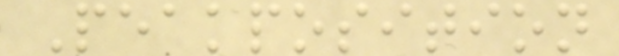Peakposition
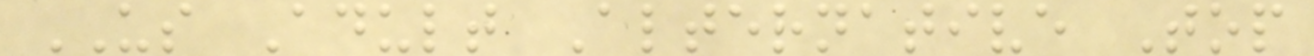US Adult Alternative Top
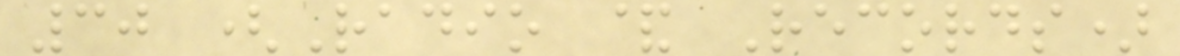30 (Radio & Records)
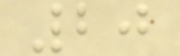20
